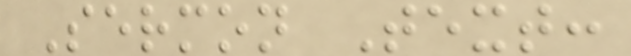Sermon Text:
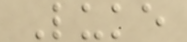Luke
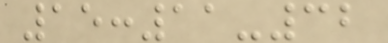15:11-32
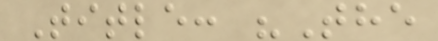Title: "The
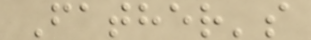Father's
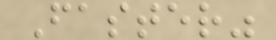Faster"
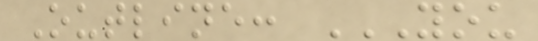Outline: YOU
